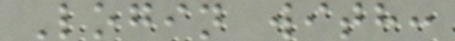Login with:
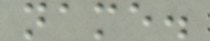name.
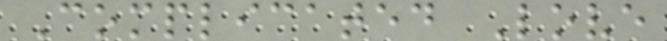Complicated Love
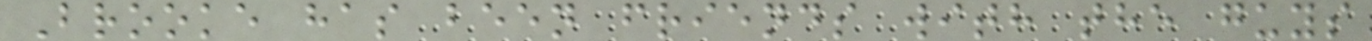Brooke has been friends with the guys
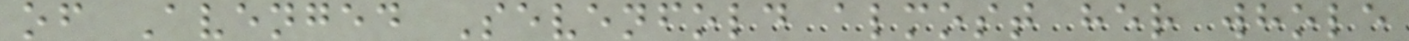of Avenged Sevenfold almost her whole
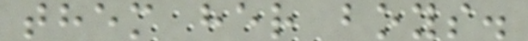them her boys.
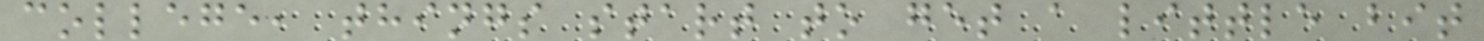college, things start to get a little bit
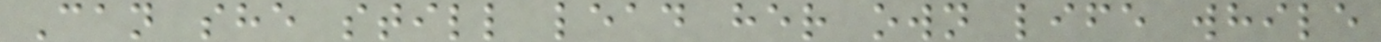Can she still lead her own life while
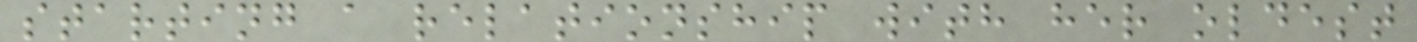starting a relationship with her oldest
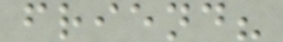friend?
